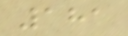181
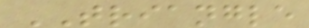TRIANGLE
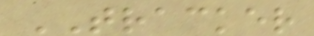TRACKER
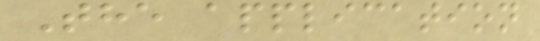The application
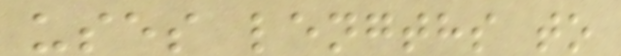uses lengths to
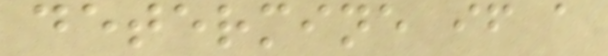determine if a
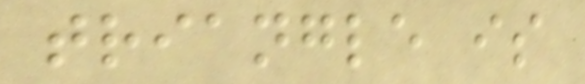triangle is
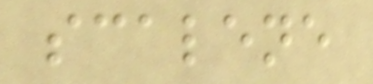scalene
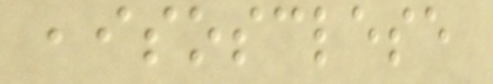,isosclese
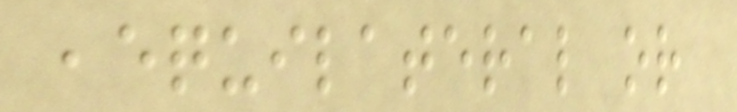,equilateral or
